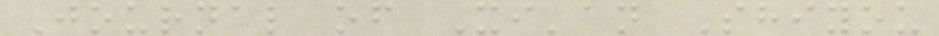Journal of Xi'an Shiyou
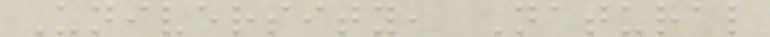University, Natural
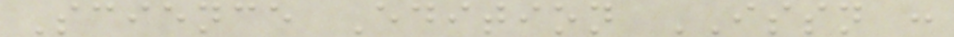Science Edition ISSN :
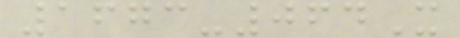1673-064X
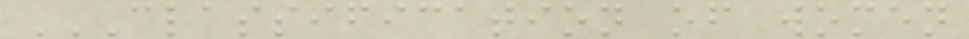CLASSIFICATION OF WOMEN
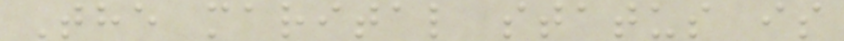The marital status is
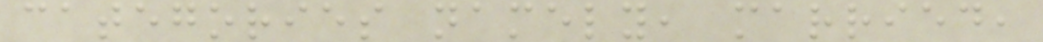categories namely, married,
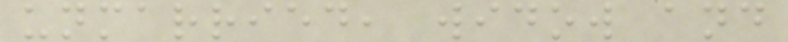unmarried, widow and
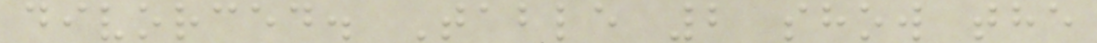divorced. Table 2 show the
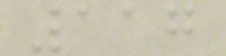117
